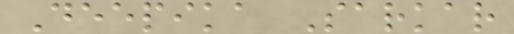Deepika Sarkar
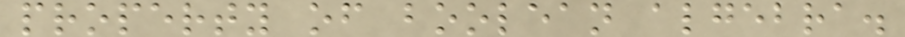property of boolean algebra.
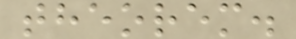theorem.
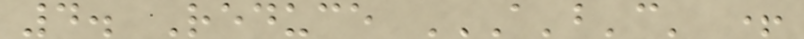4. Reduce A'B'C' +
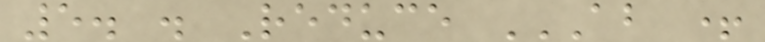5. . Reduce AB +
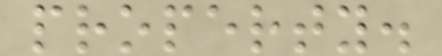property.
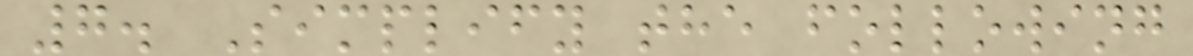7. Simplify the following
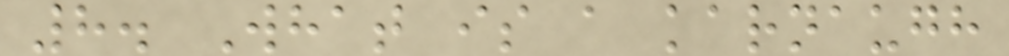8. What is a karnaugh
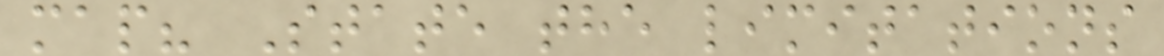map? State the limitations
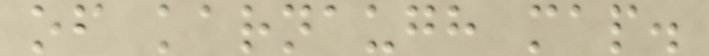of karnaugh map.
